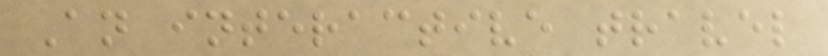An interactive travel
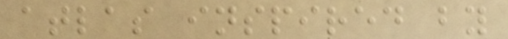atlas inspired by
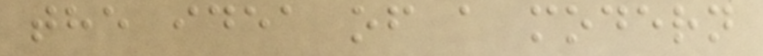the idea of a modern
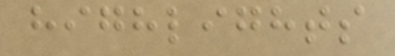highlights
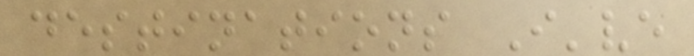destinations I've
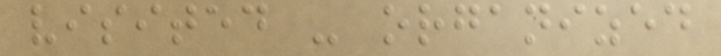visited - organized
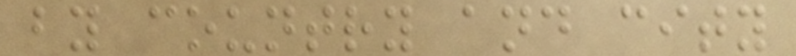by country and city
